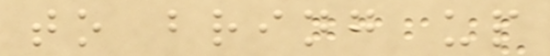to bring up
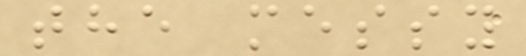the messy
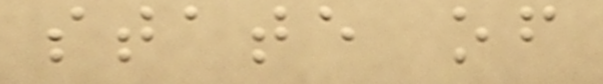state of
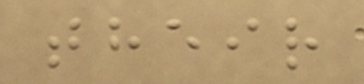their
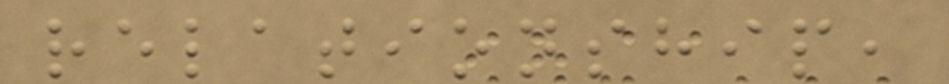relationship,
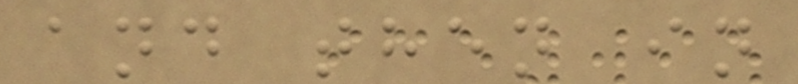and then in
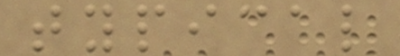typical
